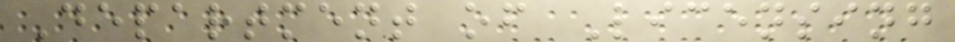Department of Licensing
